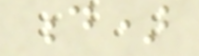d)
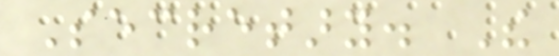Secretary. The
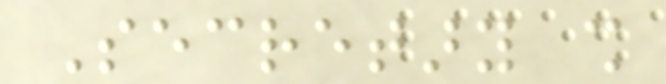Secretary shall
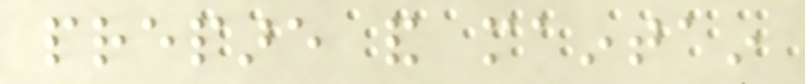prepare and maintain
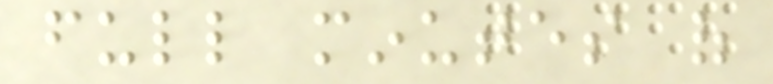full minutes of
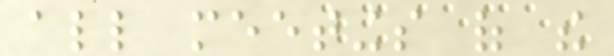all meetings of the
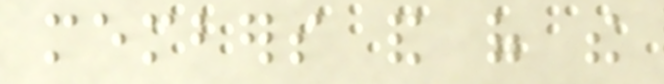members and of the
